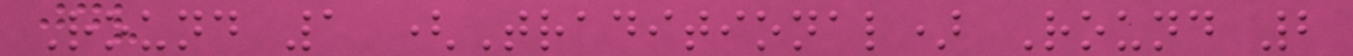Round 1 (Traditional) Round 2
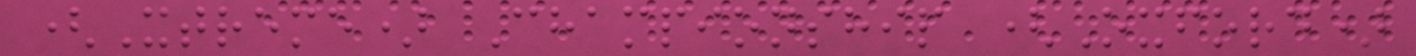(Xtreme) Championship (Oxford)
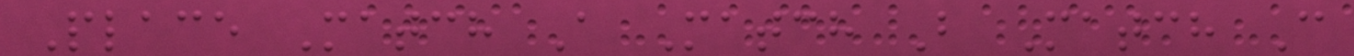Place Match A Match B Match C
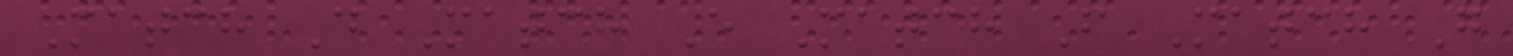Match D Match E Match F Match G
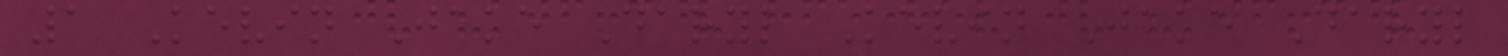1 Kevin Jake Daryl Kevin Jake Daryl
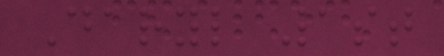Daryl 1st
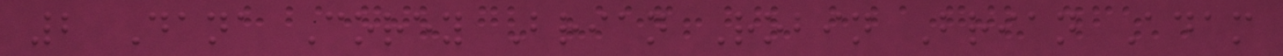2 Dana Corey Brian Robin Brian Adam
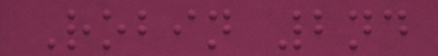Robin 2nd
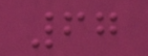67
